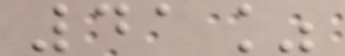41%
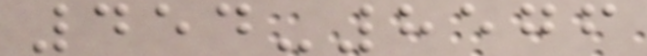454-8576
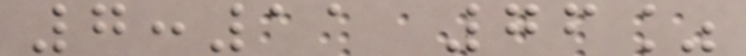7:11 76%
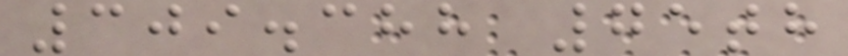309.388 75th
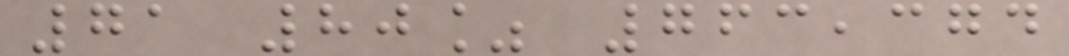71 80% 763,374
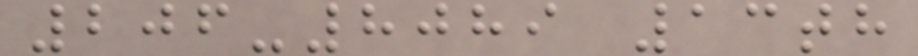206-8089 13th
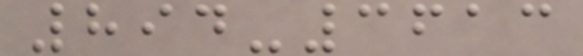894-3613
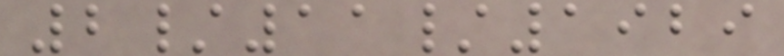2/11/1929
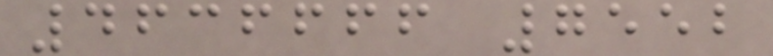4636666 7552
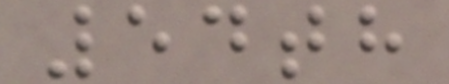54th
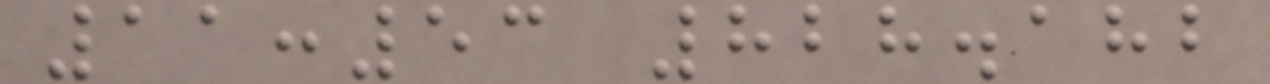11:53 828.182
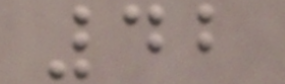42
